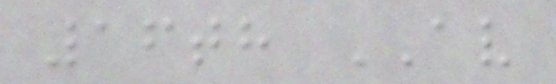16th AV
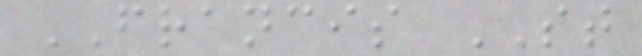FRANCIS ST
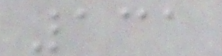131
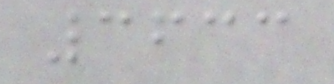3633
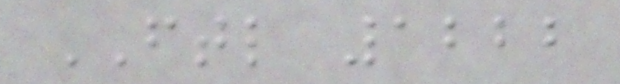FTL 1222
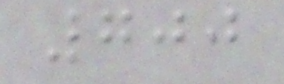700
